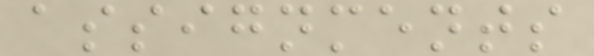assignments
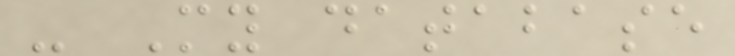- My database
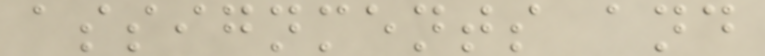assignments and
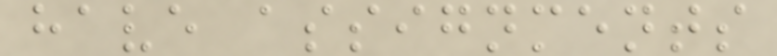have assignments
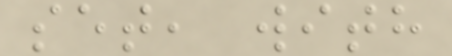set, with
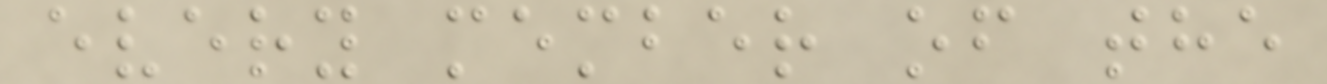every member of the
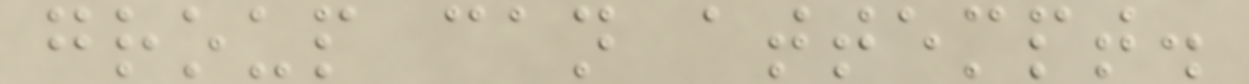group can attempt.
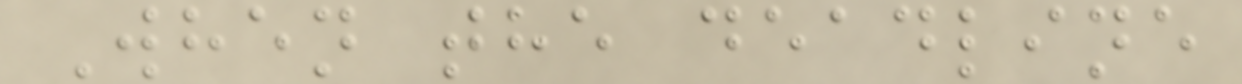When the deadline
